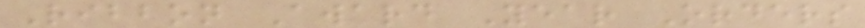Ribbon Award Year Orders
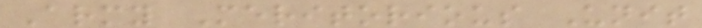Army Meritorious Unit
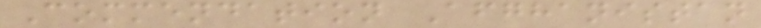Commendation Afghanistan
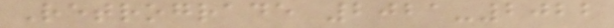Retrograde 2021-2022
